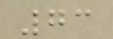73
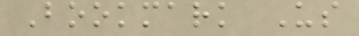Bookmark Us
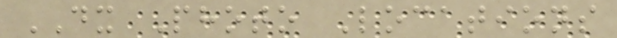DX Photo Locations
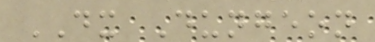DX Dungeon
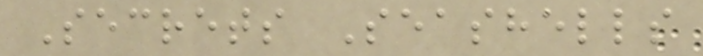Secrets Seashells
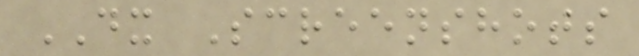DX Screenshots
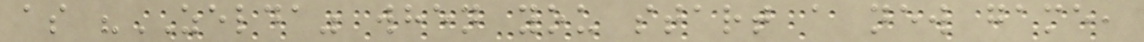as "ZELDA" when you start a new game,
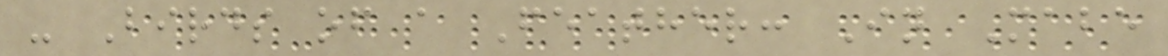- Birds of a Feather: In Mabe
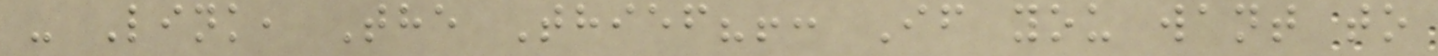- Link, The Thief?!: If you want to
